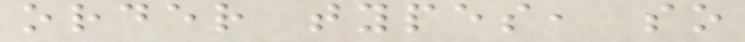order types, so
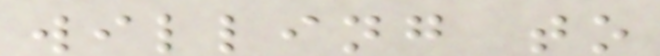willing to
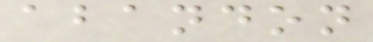abandon
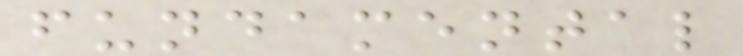fundamental
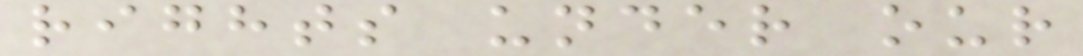rights under our
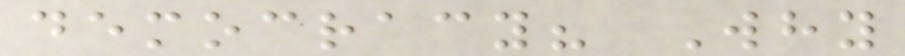democracy? Why
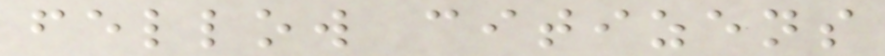fellow citizens
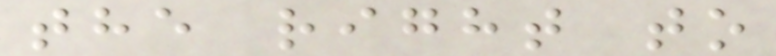the right to
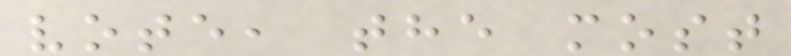vote, the most
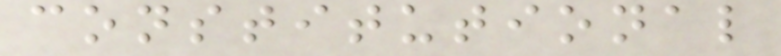constitutional
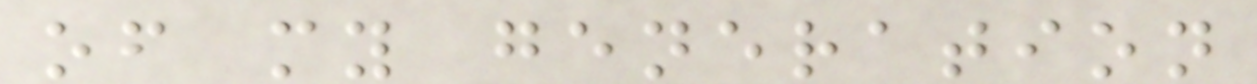of my generation
